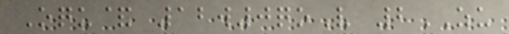Oqu& 12w0qoV 2ZU
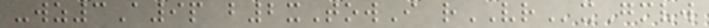-wz3A9p b2xTowI rVRxGmvw
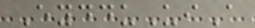EydduUiA
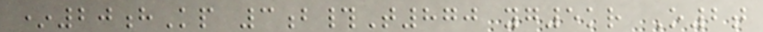*20hKp 3b#T870 yg5kr O2t
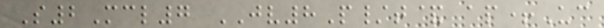S2Mcl7 JV8P/t& ap+Uc
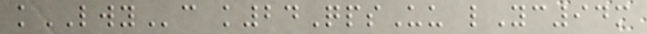kLWYc k24QpsUu lYc94m
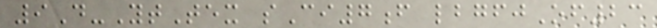9D-YtTex sCi7f lbgfjOf23
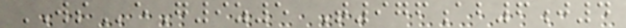WSeG9z5 T976ab6j4
